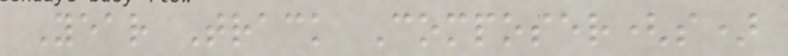Year Track Composer(s)
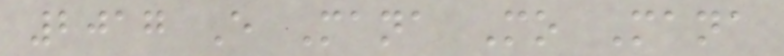2017 E Mana Mo Mana
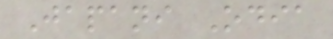Japani Odia
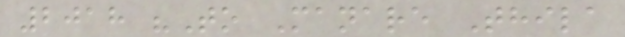2018 "To Manare Thila
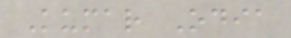Kumar Odia
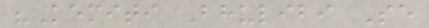"Kemiti Bhulibi Se
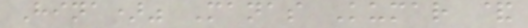Hina)" Manas Kumar &
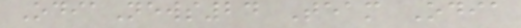OdiaNews24 Team Odia
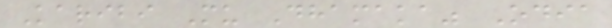Karibi Mu Dhamaka" Odia
